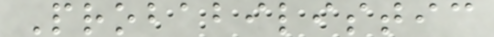Probabilistic
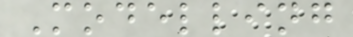Modelling
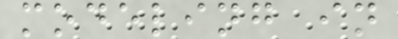modeling in
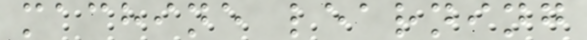machine learning
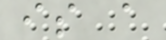is a
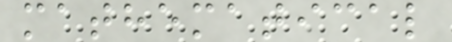mathematical
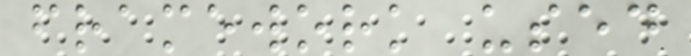framework used
